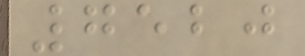7520
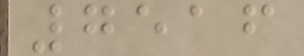7516
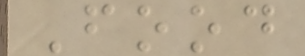Food
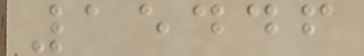15446
